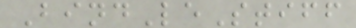BindLeStiff
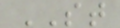ST
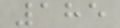185
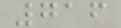716
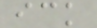ick
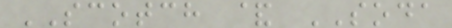SCOTCH & SODA
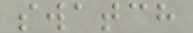swatch
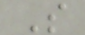S
